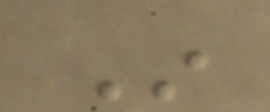In
